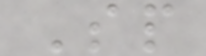Sp
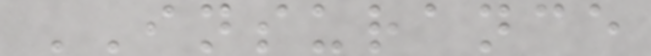INSURANCE
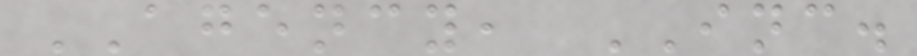AGENCY, INC.
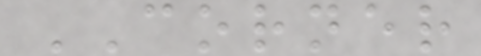CORNER
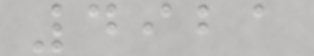4921
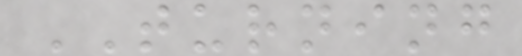TURNING
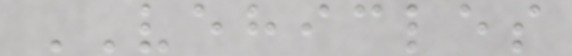VEHICLES
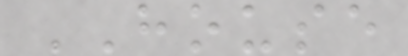HOUSE
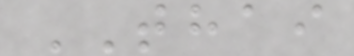THAI
